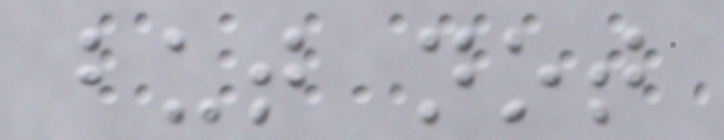but not
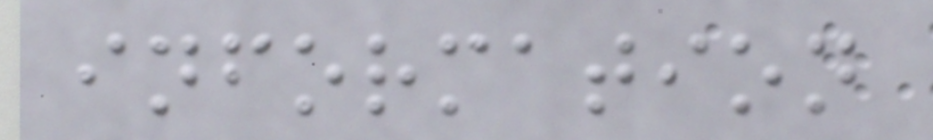information
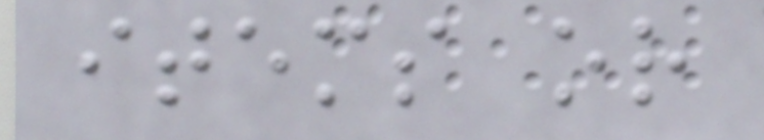items or
